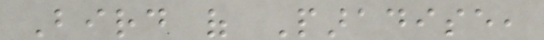Bird of Paradise,
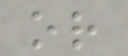or
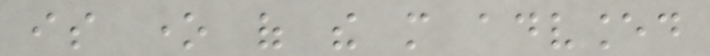is one of the more advanced
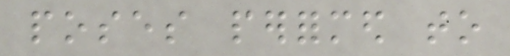poses performed to
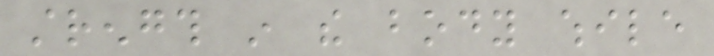strength in the body while
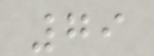79
